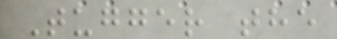Tugger the
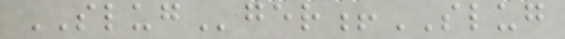SLUGger!SLUG
